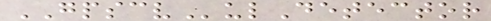GPSCVulDetector
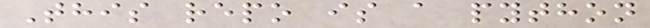This repo is a python
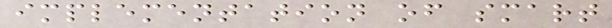implementation of smart
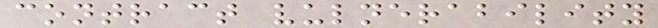contract vulnerability
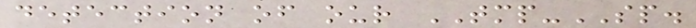detection of our TMP-SP.
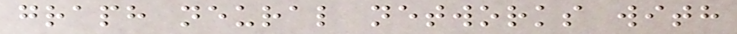graph neural networks with
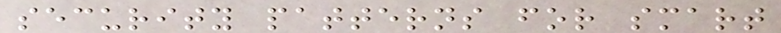security patterns for smart
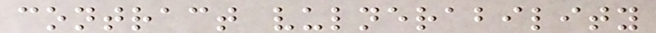contract vulnerability
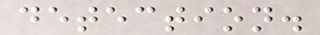detection.
